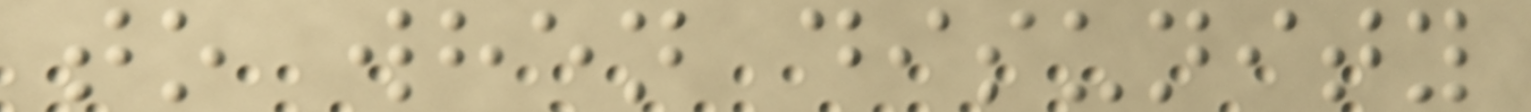to when disunity
